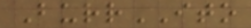BurrITO
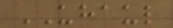UHAUL
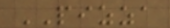PIZZA
